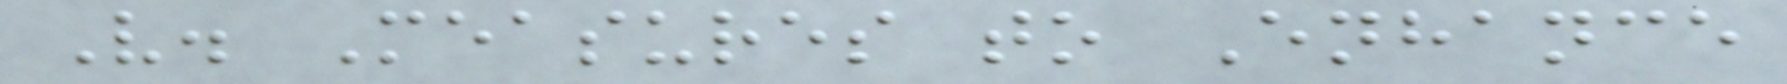V. Measures to Enhance
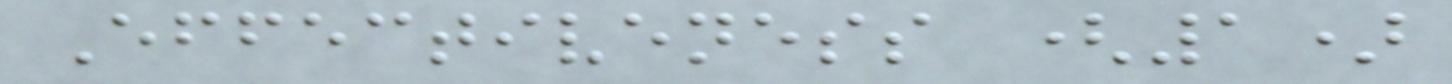Effectiveness (1)
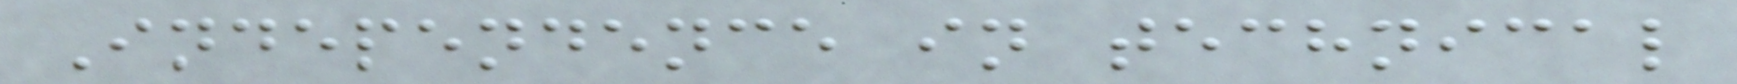Independence in technical
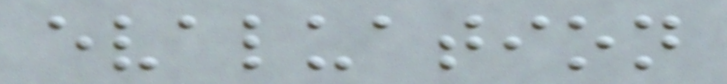evaluation
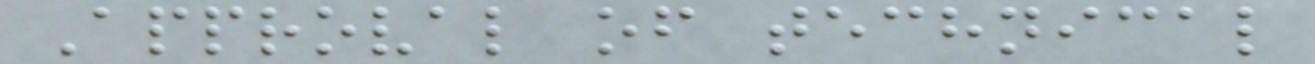Approval of technical
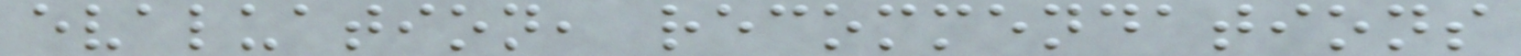evaluation, recommendations
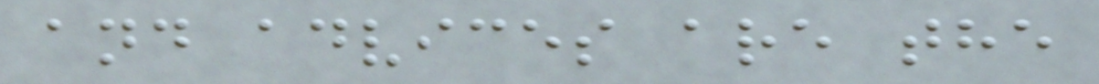and advices are the
